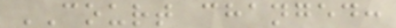COURT changed:
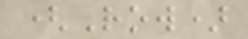(Row)
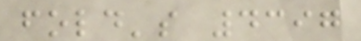fold's 4397
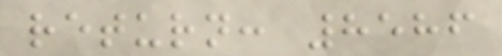return: 8586
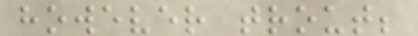however trout;
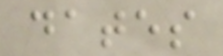dates
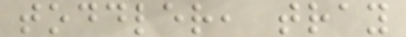toddler, tray
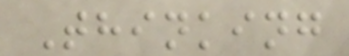Thinking
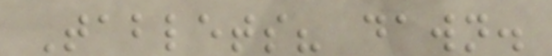Tablets? dawn.
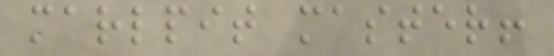marlpit master!
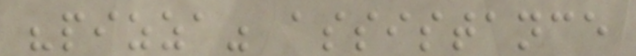"pizza" assistance
